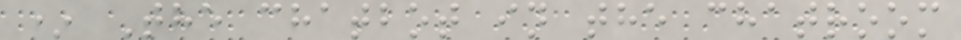* The chatbot in the chatroom
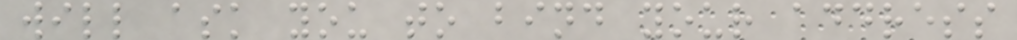will ask you to bind your address
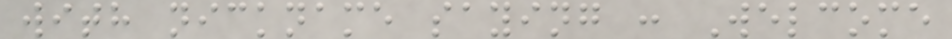with nickname saying : Welcome
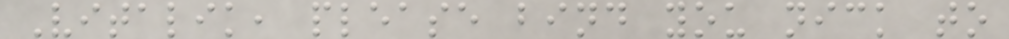Vitalik, please bind you nick to
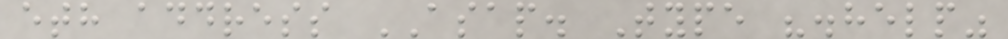eth address ASAP. Type ".help"
